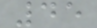45
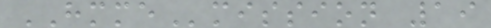HMMEmission 19
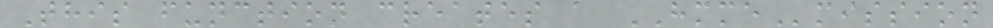This function creates a HMMEmission
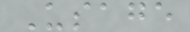Usage
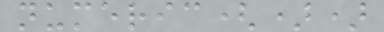numeric())
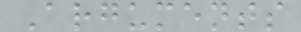Arguments
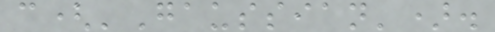c('Gaussian').
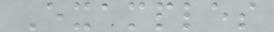Examples
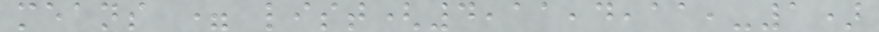means = list(4,11,4,11,-1)
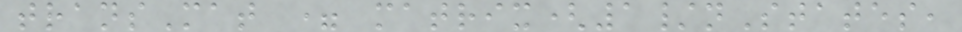transMat = matrix(1/nStates,
